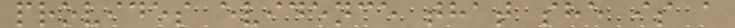provides evidence that she is a
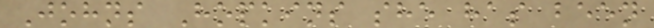Johns Hopkins she has been
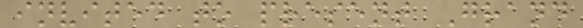invited to present Grand
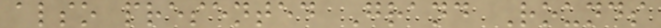also presented Grand Rounds
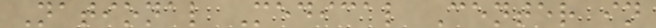National Medical Center in
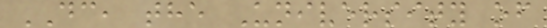DC, the University of
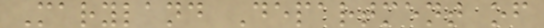Maryland Department of
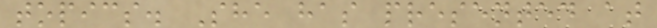topics. She has presented at
